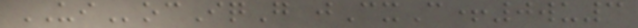UIocIqG jCxC+0wu3
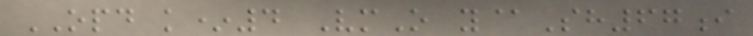OPD k*4 VmO y@Sh67i
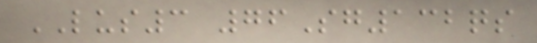LUS3 76Sg132qs
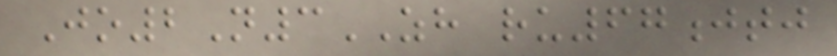Jo2N3ZH ru67jtj
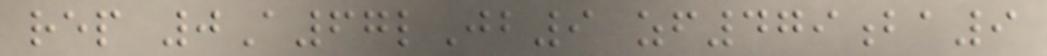rep 0A67lJb9 zf479ba9
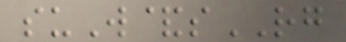suW&sRG
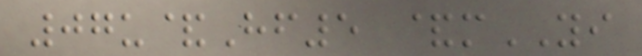07u&Hf5 &mYI
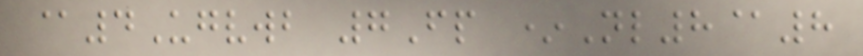@4Ugvwb 7Fp *Nl8@8
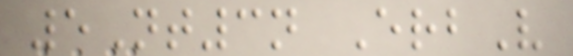5Nt3n ErbV
